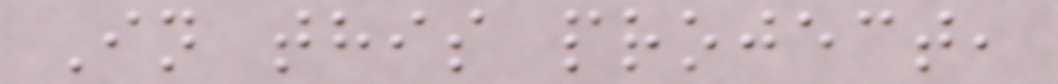In this project,
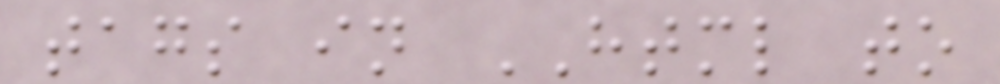tags in HTML to
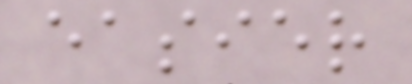easier
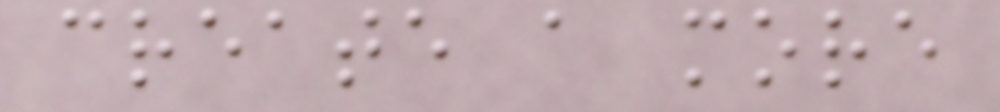create a more
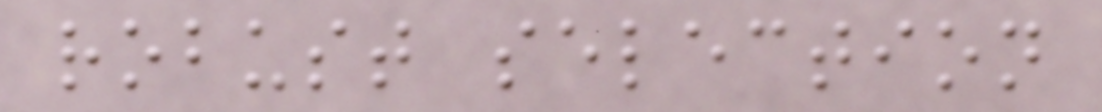robust selection
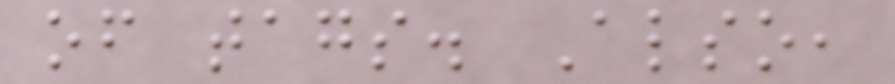of tags. Also,
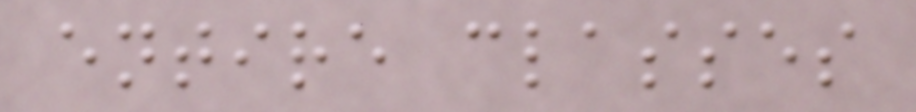entire classes
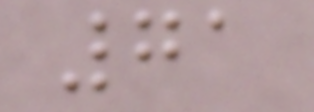71
